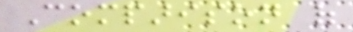Comparison of
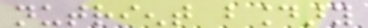nutrient boundary
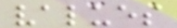values
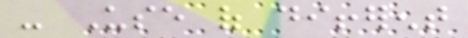- Use of different
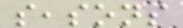seasons
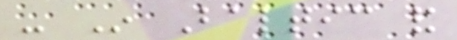- In Baltic and
